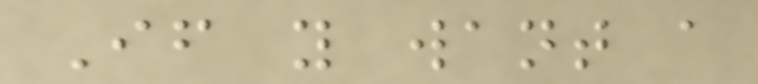If you want a
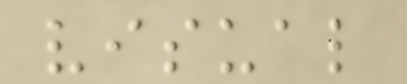visual
